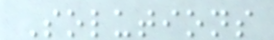Solutions
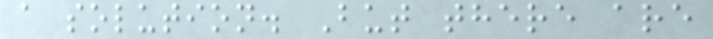a solution. But there are
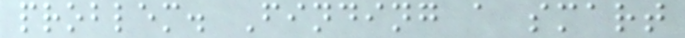problem. Finding a smart
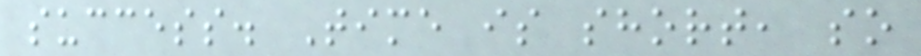success. Time is short, so
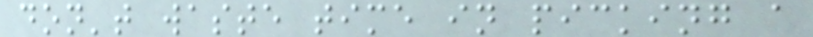don't waste time in picking a
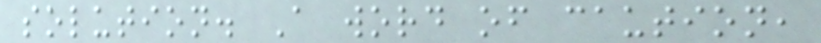solution. A word of caution,
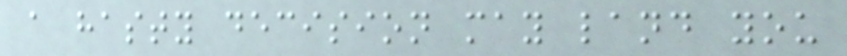a hasty decision may land you
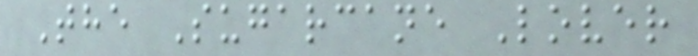The Sugarcane Lover
